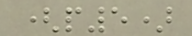(p5)
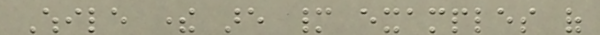While there are many examples of
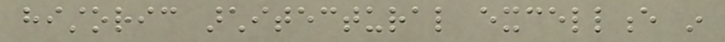historic architectural excellence in
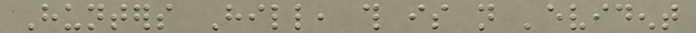Hunters Hill, this is not 'evident
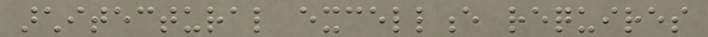architectural excellence requires
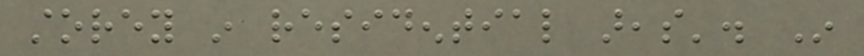storey in residential areas'. In
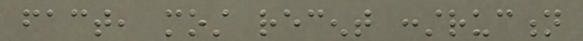fact, most recent construction
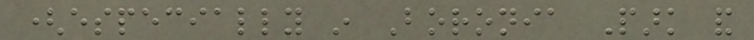(especially in Boronia Park and
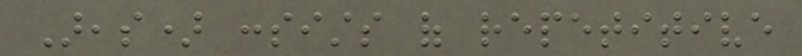Areas) consists of repetitive
